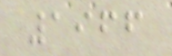1966
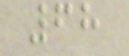68
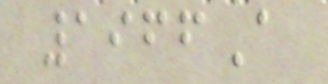1966A
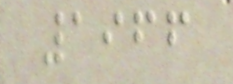1966
